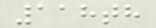118th
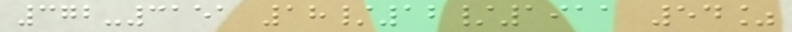372-3151 18/12/1911 54%
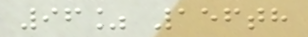96% 156th
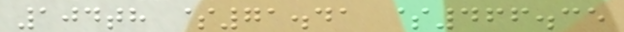104th $71.41 $466.35
